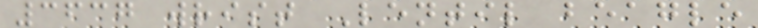3637 wrist Lentil beagle
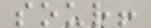sour!
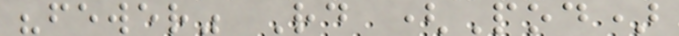"fewer" Rd (Pod)
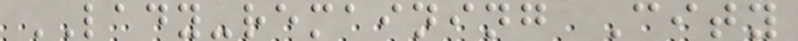LADY-remaining City
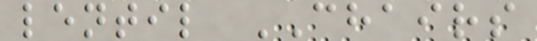lentil CHAIRS
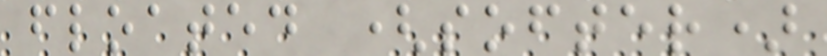floated (softer)
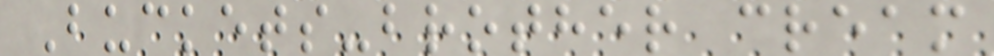Buckets-brother cream
